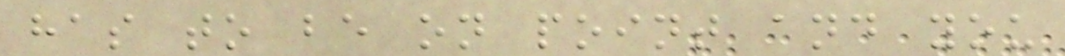has to be on point and you
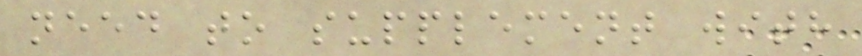need to supplement with
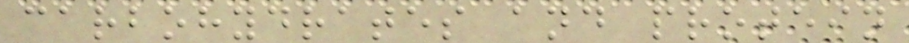carbohydrates and protein
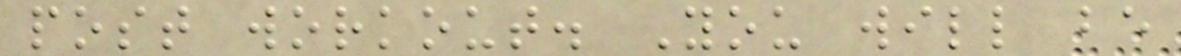post workout. You will be
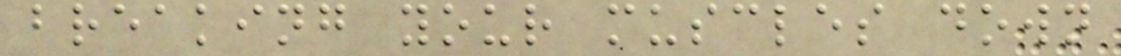breaking your muscles down
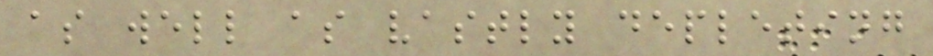as well as vastly depleting
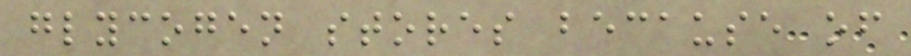glycogen stores because of
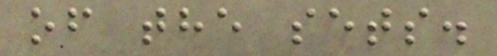of the sets.
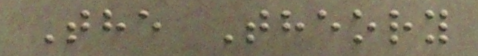The Theory
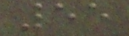55
